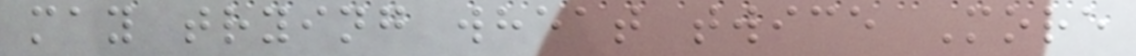may trying wheat twice More
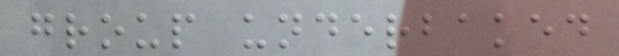group underbaked
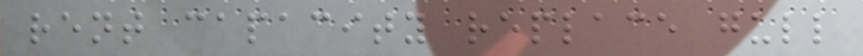rent capacity replace gull
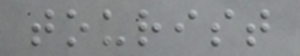tourist
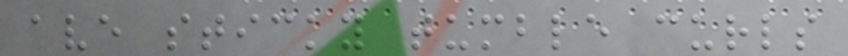ave sticky tumble curls
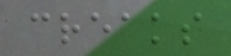creaks
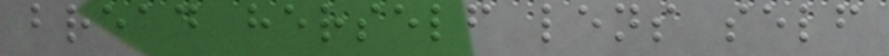bread herself lens self
